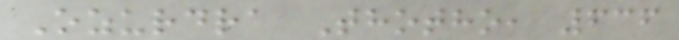Ozurdra Thotho, 636
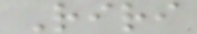Riri
